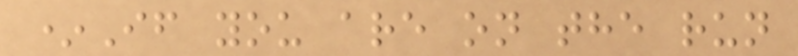*If you are on the run
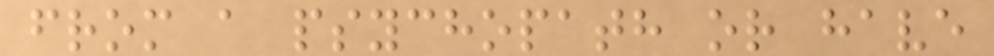from a psychopath or have
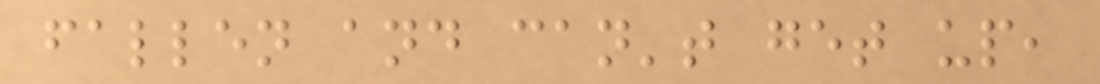fallen and can't get up,
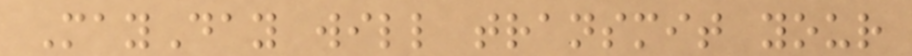MayDay will transmit your
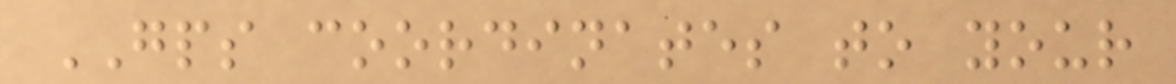GPS coordinates to your
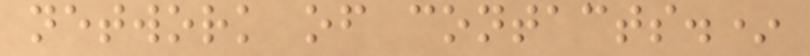network of contacts.*
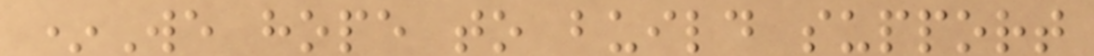*We hope to build support
